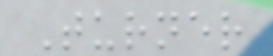Turner
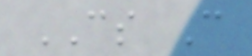CS C
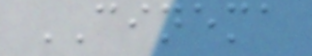CINEMA
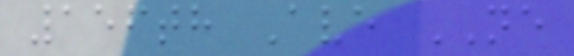156th Ave NE
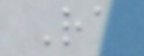Ra
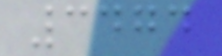3474
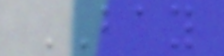BAY
